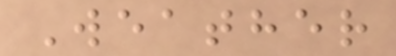Weather
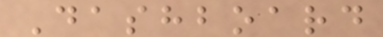Dashboard
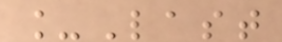_Last
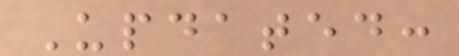Updated:
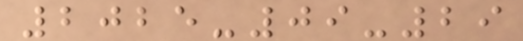2025-09-29
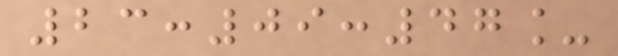23:09:47_
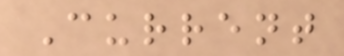Current
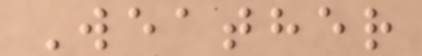Weather
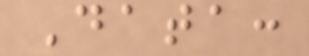Data:
